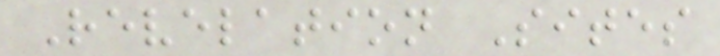Revelation Sites
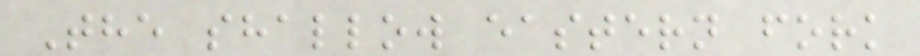The shallow eastern fork
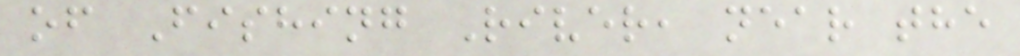of Fishing River, near the
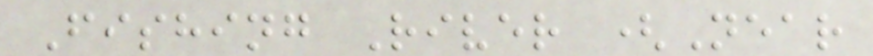Fishing River (Near
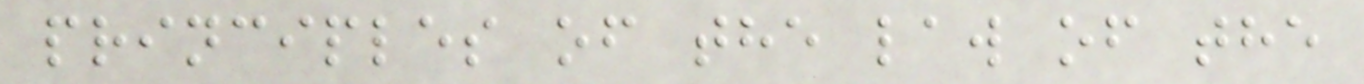principles of the law of the
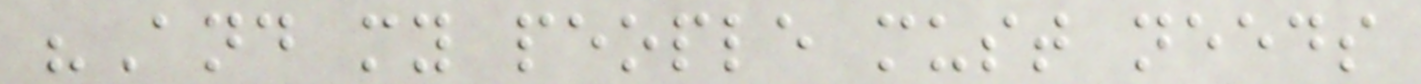"And my people must needs
